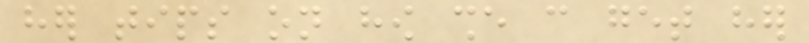her tips on how she can get her
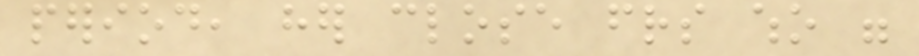period, her close friends who were
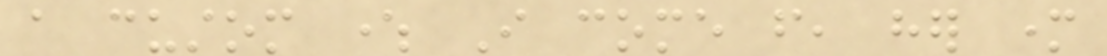a custom where I come from, her mother
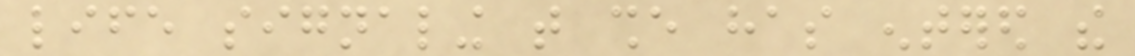life signaling that she has entered the
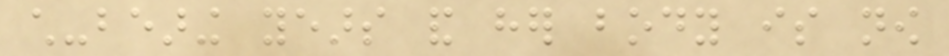child-bearing years and her body is now
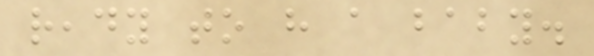ready to have a baby.
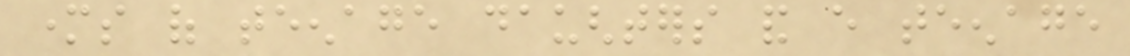mothers of teenage daughters and every teenage
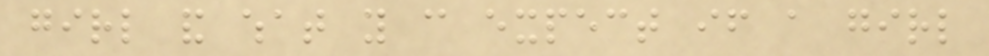girl and what you can expect if a girl
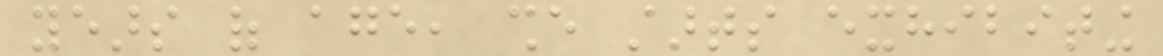years of age, she starts exhibiting
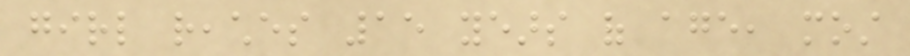girl reaches 15 years of age, most
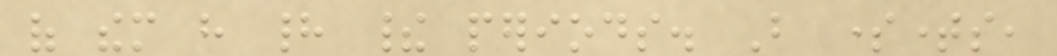of them have had their periods. But sometimes,
